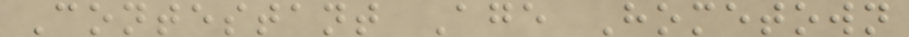Contestant Age Hometown
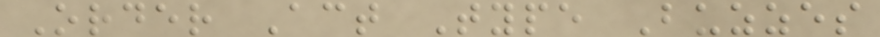Order Act Type Buzzes
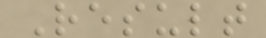Result
